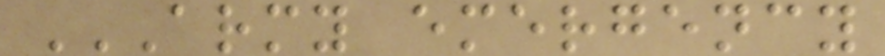ARMY EMERGENCY
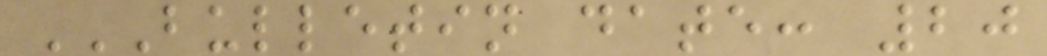BULLETIN DATE: 20
